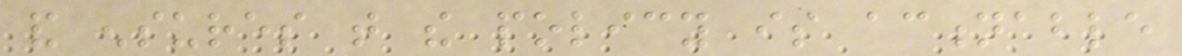and ensures that the policy is actionable
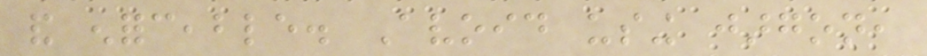and enforceable. Avoid using jargon,
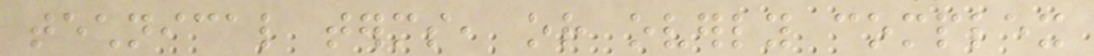technical terms, or overly complex
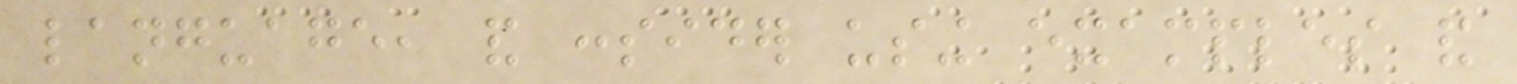language, and consider using examples and
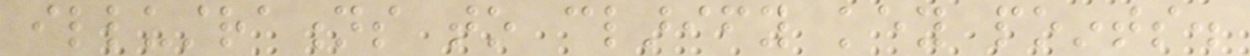illustrations to clarify key points.
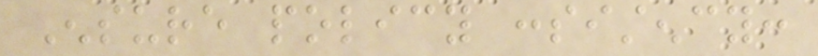Ensure policy consistency:
